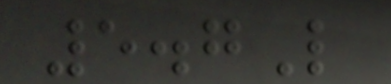5.7L
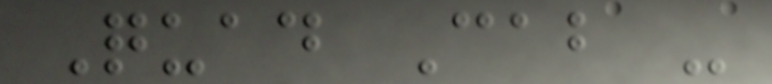Quad Cab -
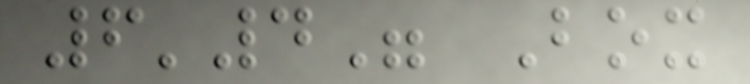6'4" Box
